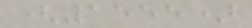(1555)
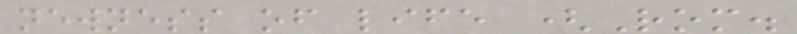newness of life (Rom.
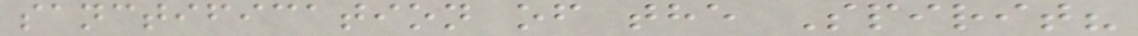sanctification of the Spirit?
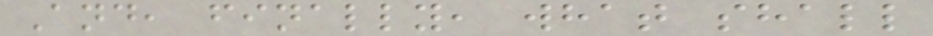And, finally, what shall
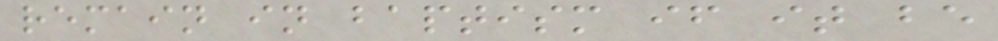remain in baptism if it be
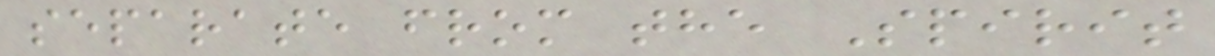separate from the Spirit
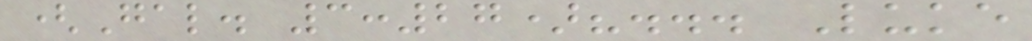(Gal. 3:27)?... Luke
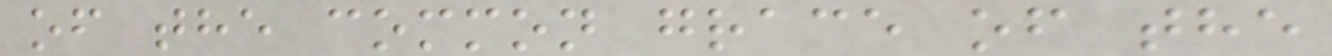of the common grace of the
